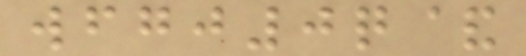wfgj0q&
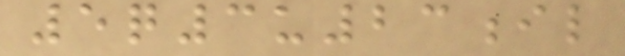5q3u23il
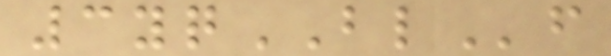3yqBLf
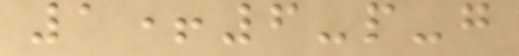1+6-p-g
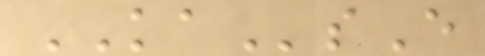KAsE
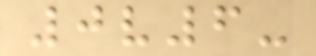0v6-
